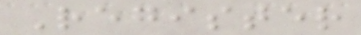Register
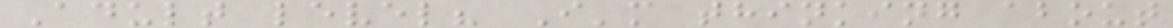Adult level? I'm thinking about
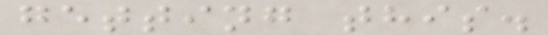getting this.
